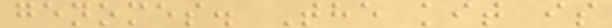genomes. The kit is
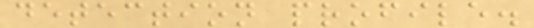detection profile.
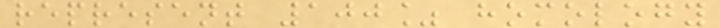represent 100% homology
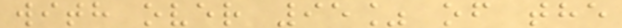with over 95% of the
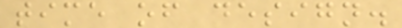time of design.
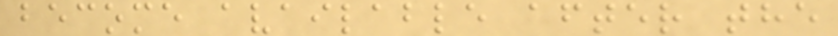become available after the
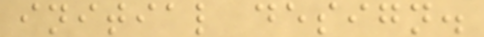initial design.
